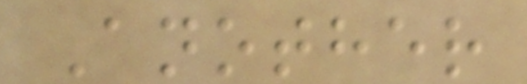Another
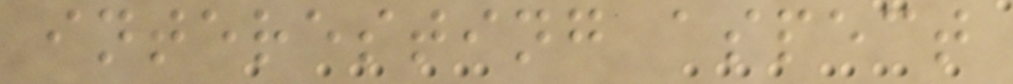interesting aspect
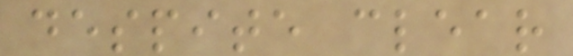despite clear
